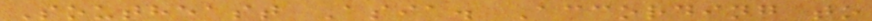Southeast Asia. According to
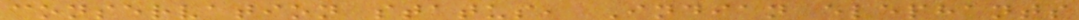conservation status, Indian elephants
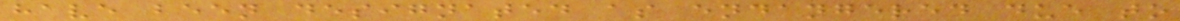have been designated as endangered due to
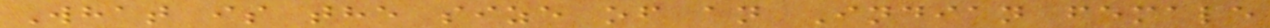What is the size of an Indian female
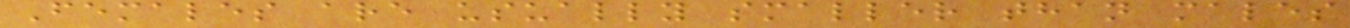Females are usually smaller than males
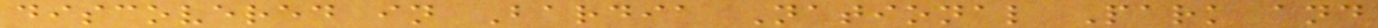discovered in Bardia National Park and
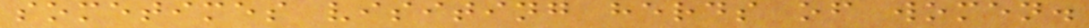sometimes visiting herds of women.
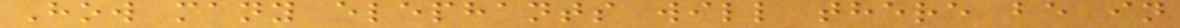How many elephants will there be in
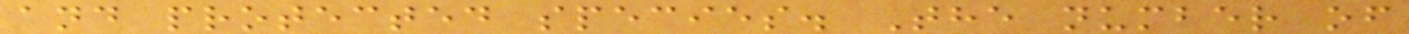and protected species. The number of
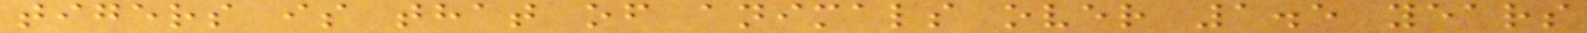tigers is that of animals over 1.5 years
